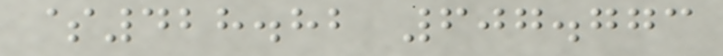$428.82 607.773
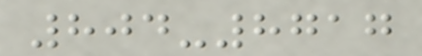804-8717
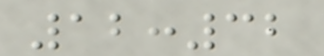12:32
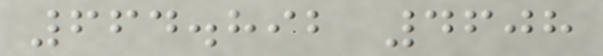664.892 4608
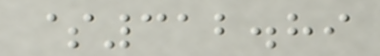$312.89
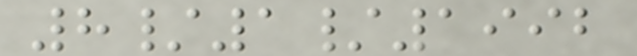8/1/1992
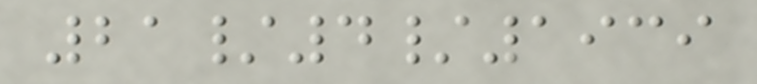21/4/1939
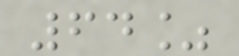64%
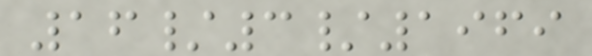16/3/1969
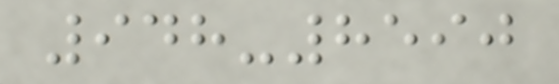948-8590
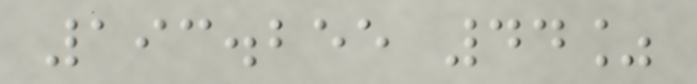193.255 44%
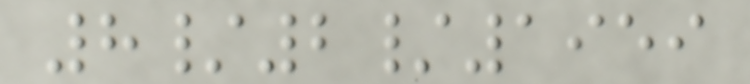8/2/1959
